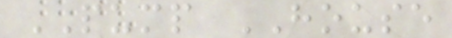PUMP HOUSE
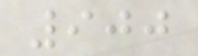900
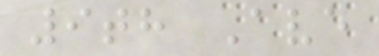9th Ave
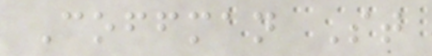Coffman St
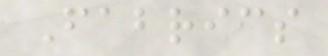Fabrics
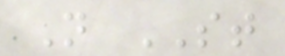N ST
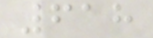618
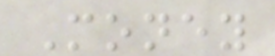Money
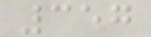357
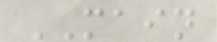MAIN
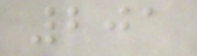201
